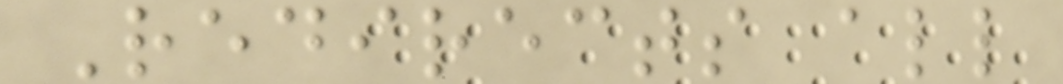Redirects all
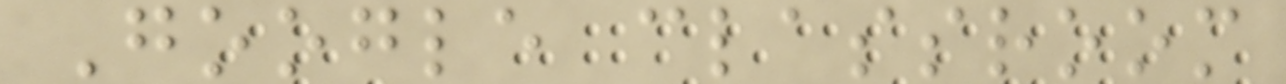Google classroom
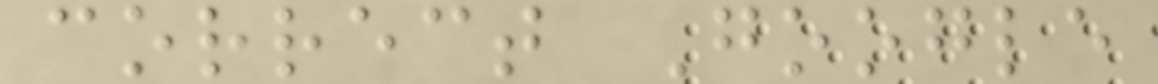correct Google
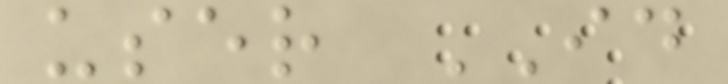user ID
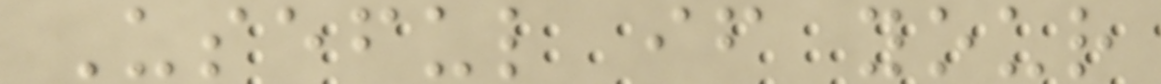Useful if your
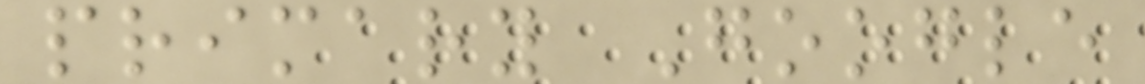primary Google
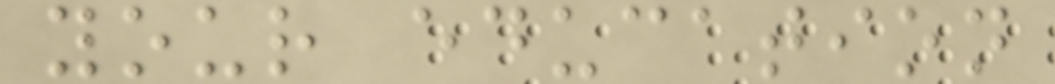your education
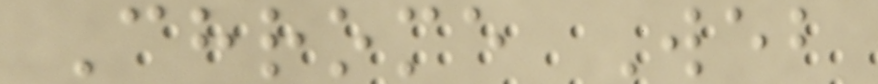Chrome Web
